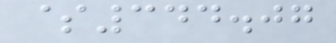$344.07
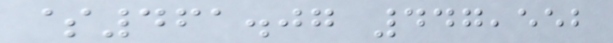$461.07 447,552
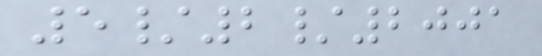5/2/2001
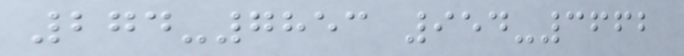274-7853 954-3662
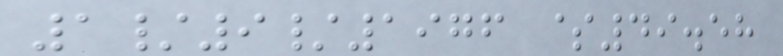1/9/1976 $49.58
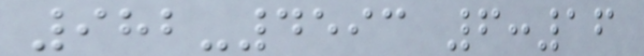982-4593 6:16
